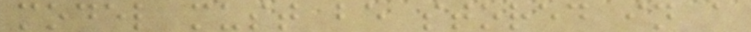model must be stored in a
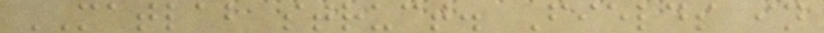MATLAB struct. Fields in
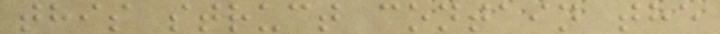this struct contain the
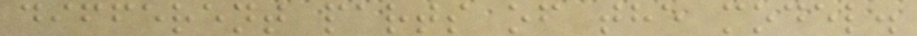different parts of the model.
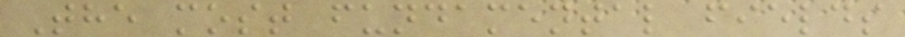The most fundamental fields
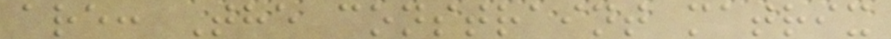are: The constraint matrix
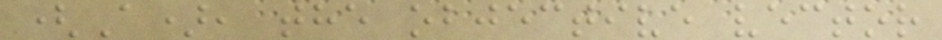(A), the objective vector
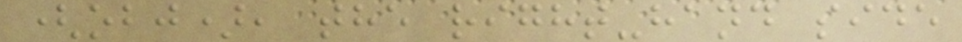(obj), the right-hand side
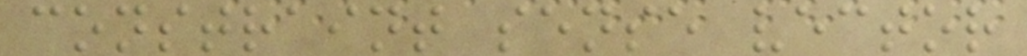constraint sense vector
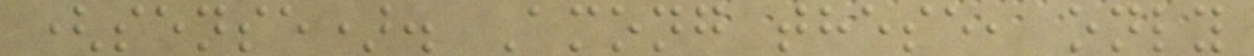(sense). Among these, only
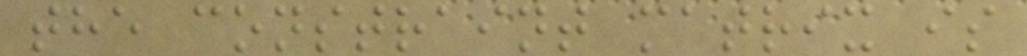the constraint matrix is
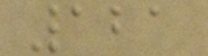121
